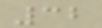32
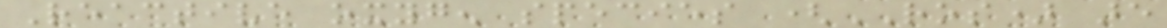Reactive oxygen species (ROS) are
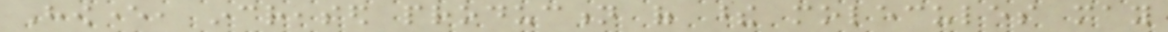However, increased production of these molecules may
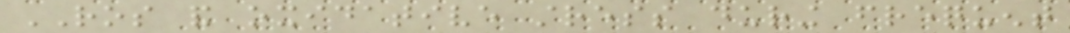ROS and oxidative stress during frequent
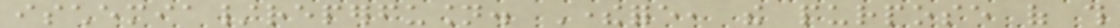ischemia/reperfusion. Therefore, the purpose of this
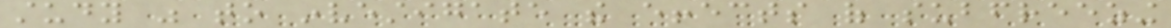study was to investigate the effects of subfreezing
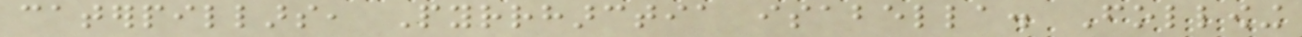caterpillars, Pyrrharctia isabella. Following
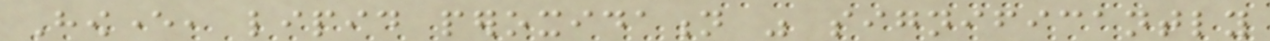However, lipid peroxidation was significantly
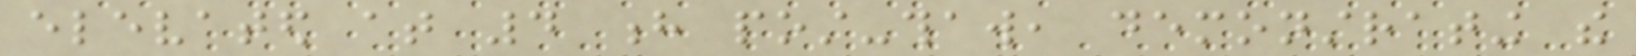elevated at 4 h post-thaw, demonstrating the
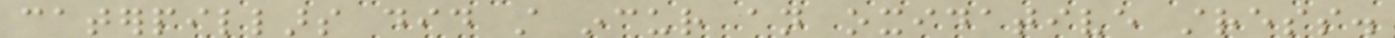caterpillars did still incur an oxidative stress.
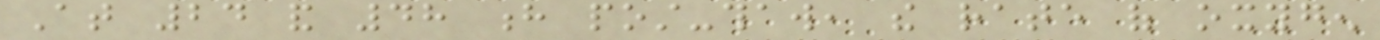At 24 and 48 h post-thaw, the rate of oxygen
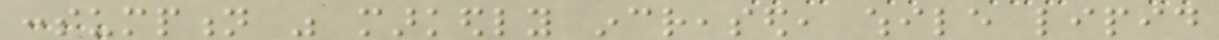consumption was markedly increased, while lipid
